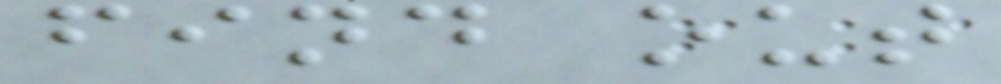find out
